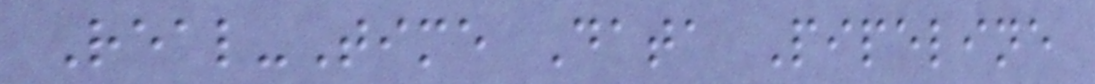Real-Time Data Pipeline
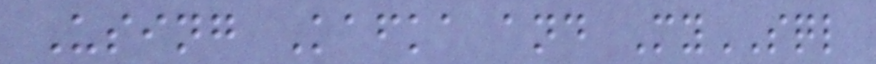Using Kafka and MySQL
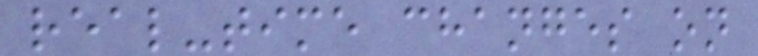real-time changes on
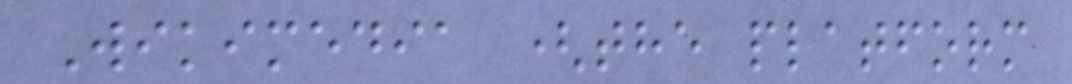Wikimedia (the platform
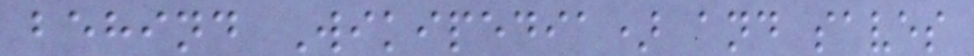behind Wikipedia) and saves
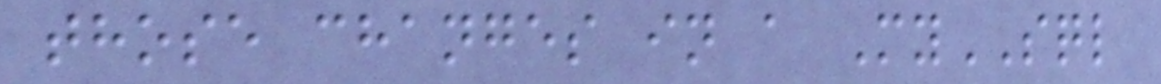those changes in a MySQL
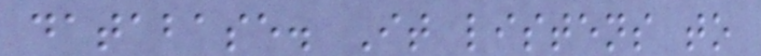database. It listens to
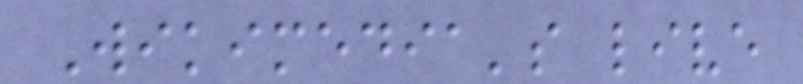Wikimedia's live
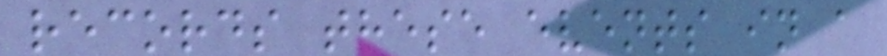records these events in a
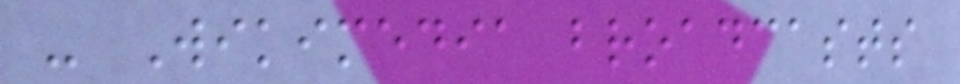- Wikimedia broadcasts
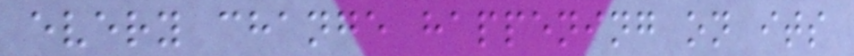every change happening on its
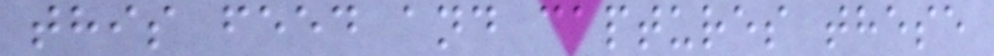this feed and captures these
